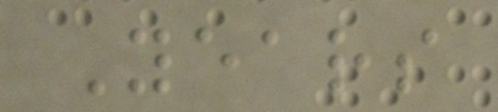Years
